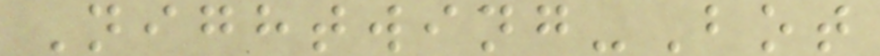Nightwing-Bot
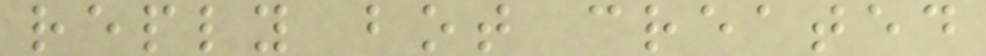reply bot created
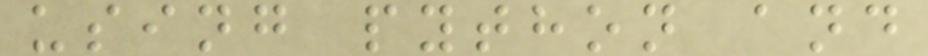using python and
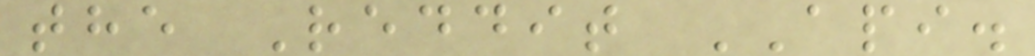the Reddit API.
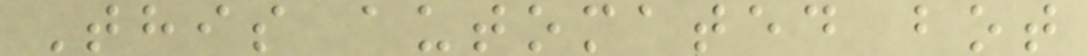This automated bot
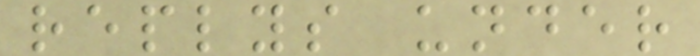replys under
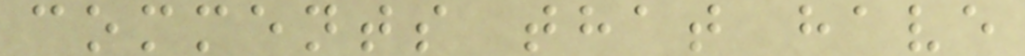comments that have
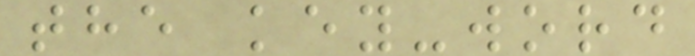the key-word
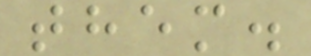them.
